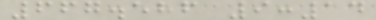667.586 9:14
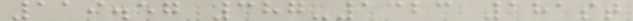119.57 387-1323 181st
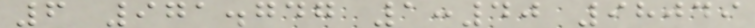6 971.747 1:40 98049
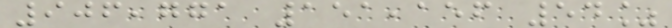906,771 151,156 54%
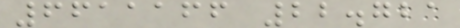6611166 22.721
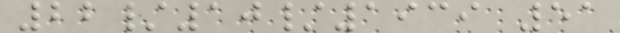22/10/1939 51
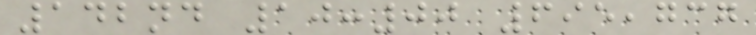142nd 10:00 695,737
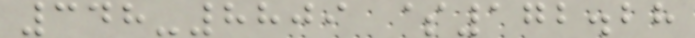348-8809 $172.28
